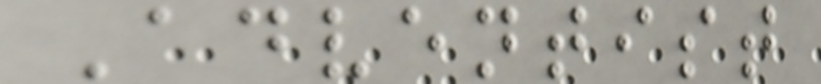Adventist
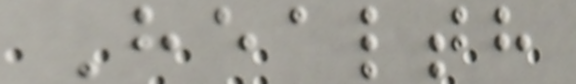Health
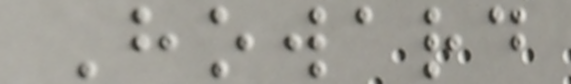Howard
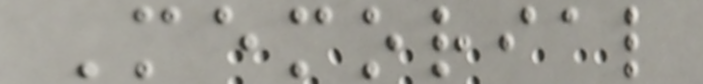Memorial
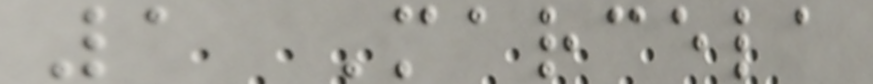1 Marcela
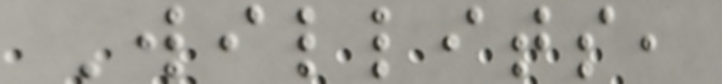Willits,
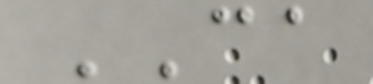CA
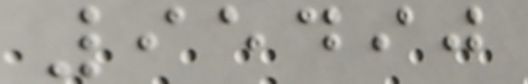95490
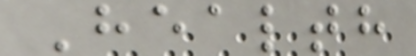Health
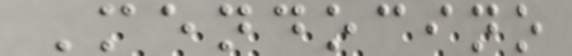Mendocino
